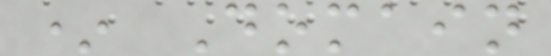* Domain
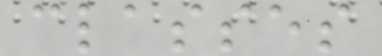classes
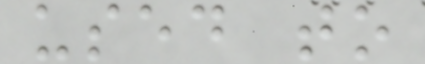used to
